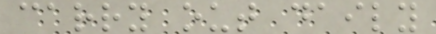carry out daily
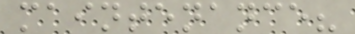maintenance?
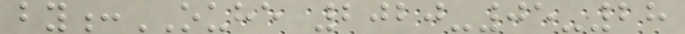by:OUHE 2020-05-28
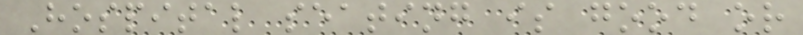Hospital seating is good or
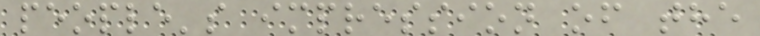people's impression of the
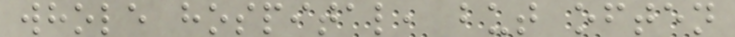whole hospital, but often
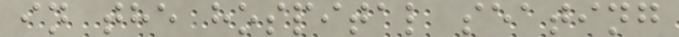in the hospital seating
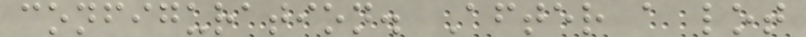configuration. After a lot
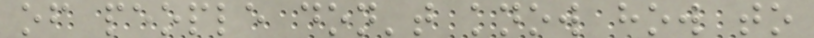of people don't know how to
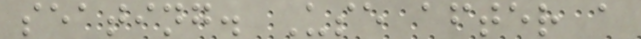seating. Use after a
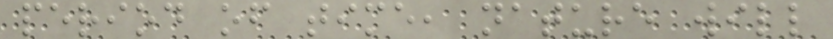period of time, nature will
